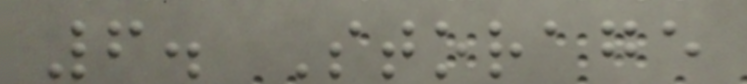6. Storage
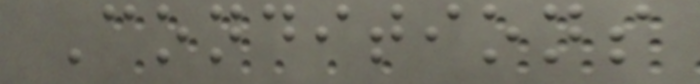Conditions
